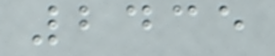2435
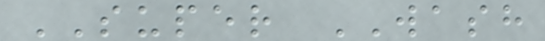SUPER WASH
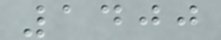1400
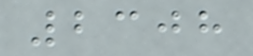2308
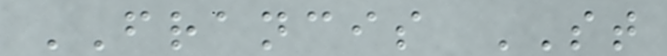FRANCIS ST
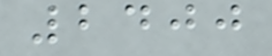2400
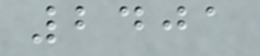2401
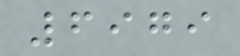6979
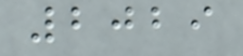2029
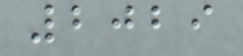2029
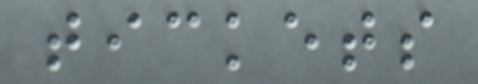tickets
